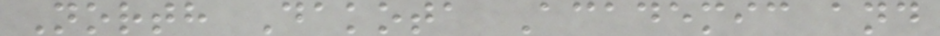North Dakota Academic and
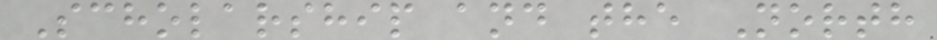Scholarship and the North
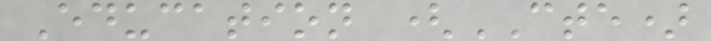Education (CTE)
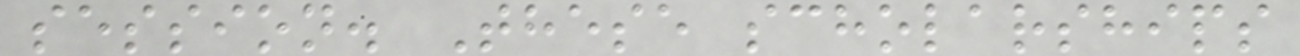session. These scholarships
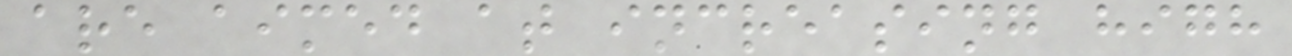are aimed at increasing high
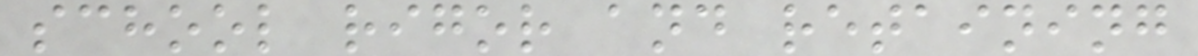school rigor and retaining
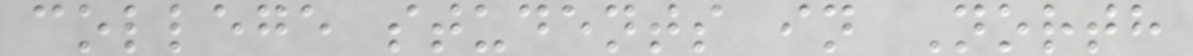college students in North
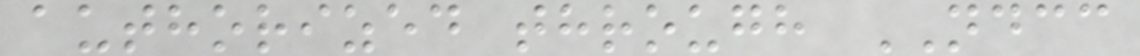authorized through NDCC
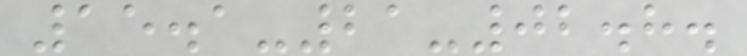15.1-21-02.8.
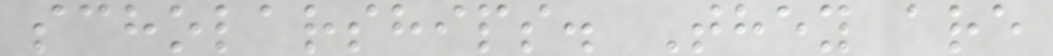scholarships. They are
